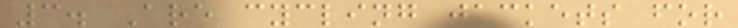3. Are cycling jackets for
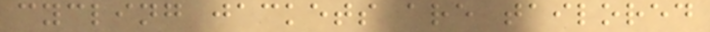cycling jackets are tailored
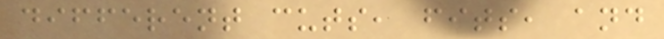different cuts, fits, and
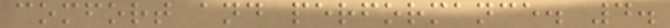comfort and performance. 4.
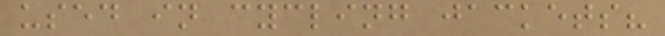used in cycling jackets?
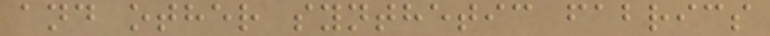and other synthetic fabrics
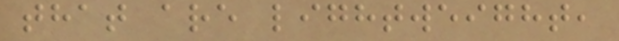that are lightweight,
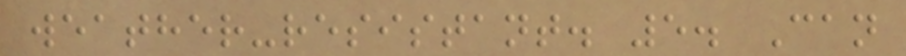weather-resistant. 5. Can
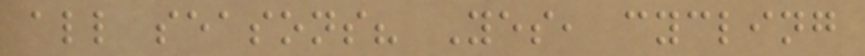all seasons? Yes, cycling
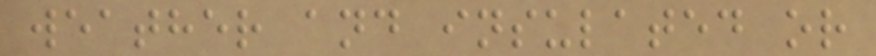weather and insulated or
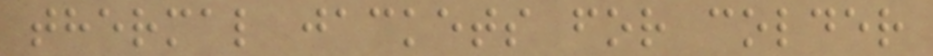thermal jackets for colder
